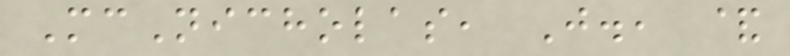McNicholas, J., &
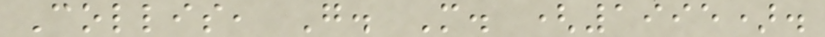Collis, G. M. (1995).
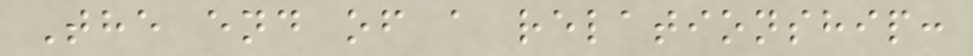The end of a relationship:
